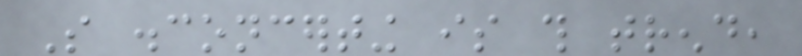So disconcerting is this trend,
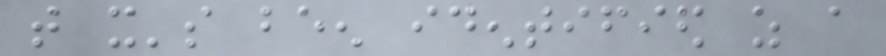that it's been identified as a
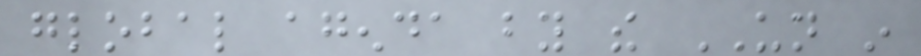global agenda by the UN in
